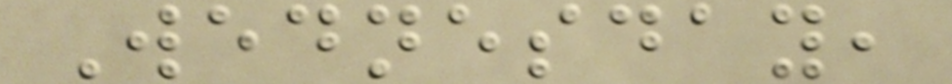Wednesday,
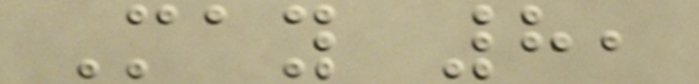May 8,
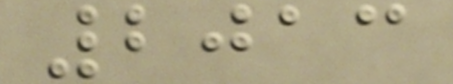2013
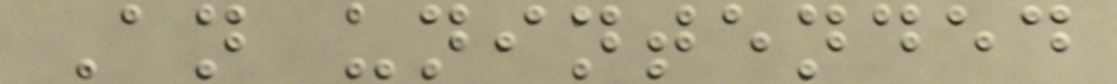An unintended
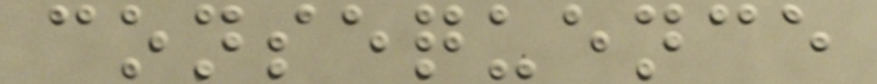consequence
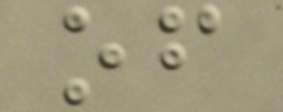of
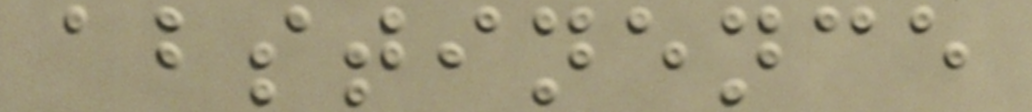abstinence
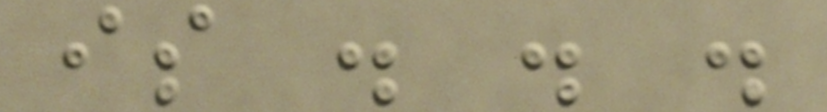is . . .
